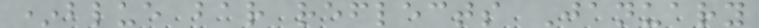*blue bar reflects January
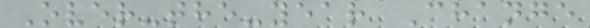Over-the-year Change
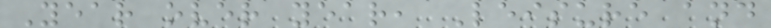Year over year, Leisure and
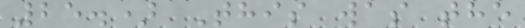25.) This was the
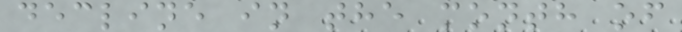decline in the month of
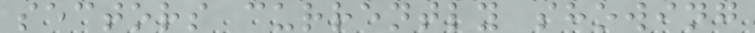sectors currently showing
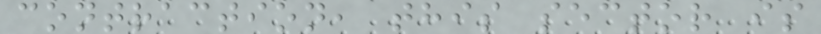contraction, this sector is
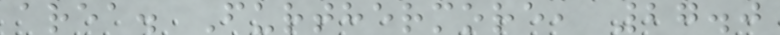area. Furthermore, 27.0
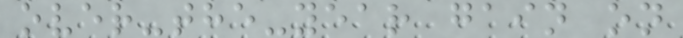over-the-year gain on
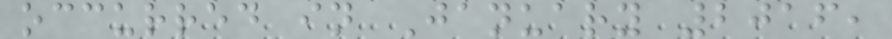occurred in January 2016,
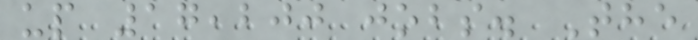up 17,200 jobs. The
